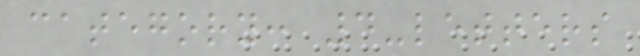category: 4-letters
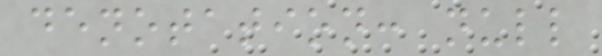denotation: null
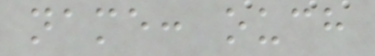name: ouch
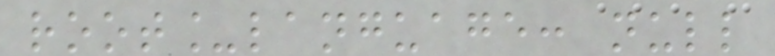root_language: null
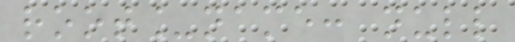root_name: null
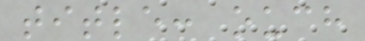title: ouch
